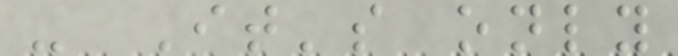- It's only
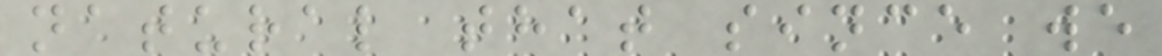natural that since we
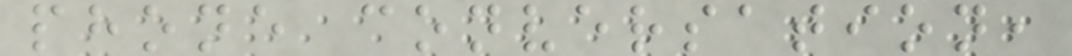phone conversation,
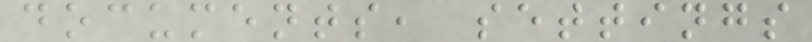documents, settings
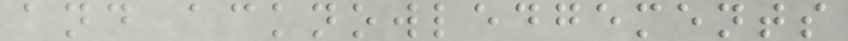and acknowledgements
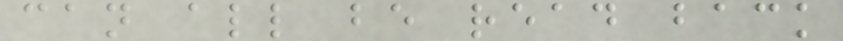can all be read back
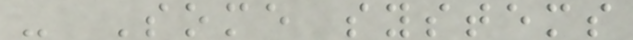- Some systems
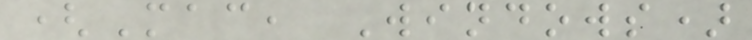(Mac, Windows)
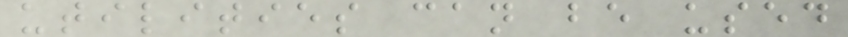utilities can be used
